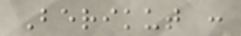Berikut :
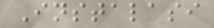Instalasi
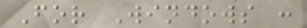For Windows :
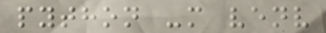python -m venv
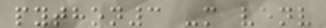python3 -m venv
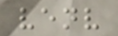venv
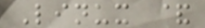Linux &
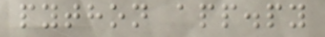python app.py
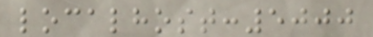localhost:5000
